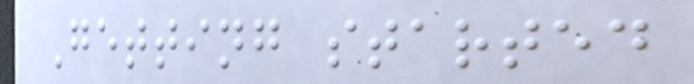Getting started
